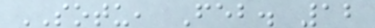SOTU, Feb. 12
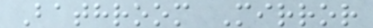Bathroom Mirror
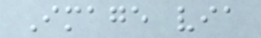Image via
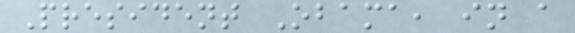President Obama, in a
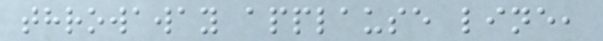throwaway applause line,
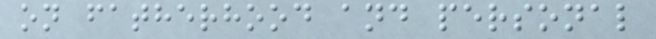on fatherhood and personal
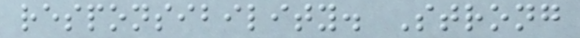responsibility. Strong
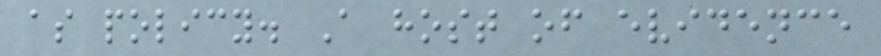as policy. A host of evidence
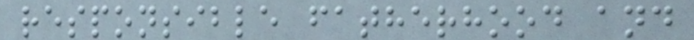responsible fatherhood and
